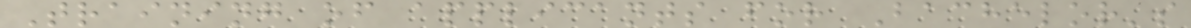Training of applicants for Bachelor's
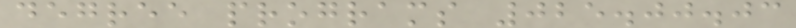degree programs 025.00.03
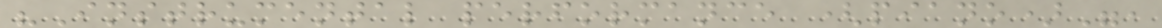"Instrumental performance (piano)",
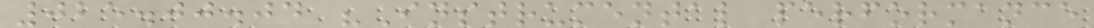025.00.04 "Instrumental performance
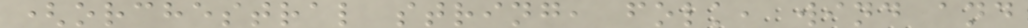(orchestral string, folk, wind and
